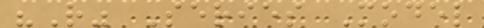"R" Series Model
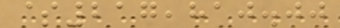$217,810.00
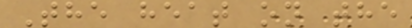The heat on the
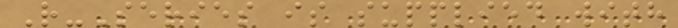R-Series is supplied with
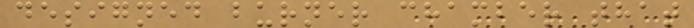designed burner chamber that
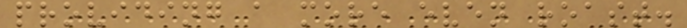providing a more even roast.
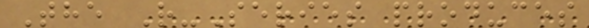The R-Series produces
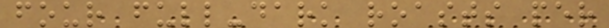four full-dark roasts per
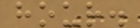hour.
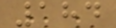184
